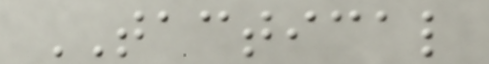TACTICAL
